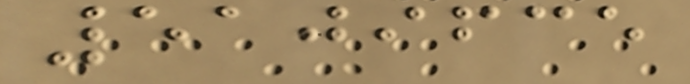5109635
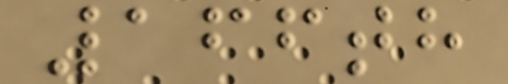166th
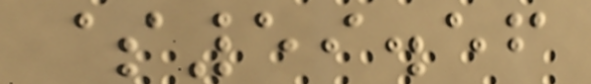$59.56
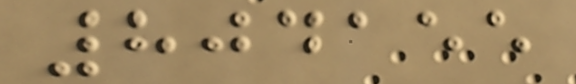804155
